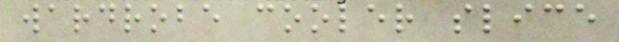wardrobe cooler slice
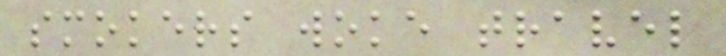smokers woke travel
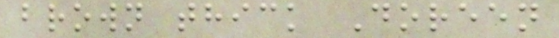brown thick Doreen
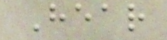Hear
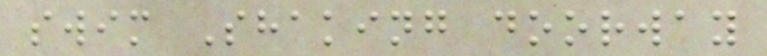swim Shaking doorway
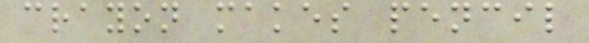crayon makes pencil
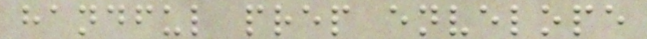handful prep envelope
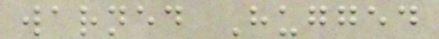warned Hugged
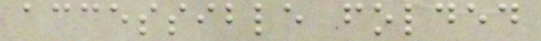accessible folded
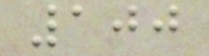100
